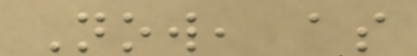Now, as
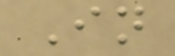In
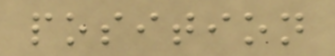position
